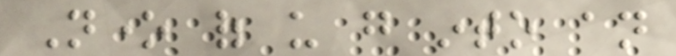None of us go into an
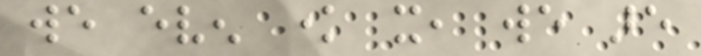we even know it, we are
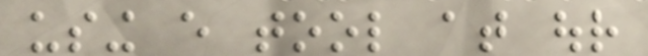using every tool at our
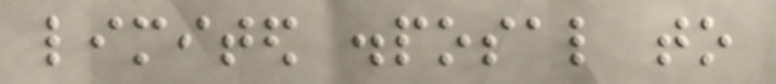limited disposal to
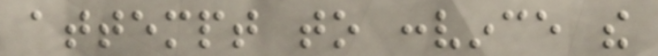attempt to convince the
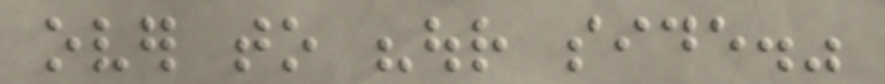over to "our side."
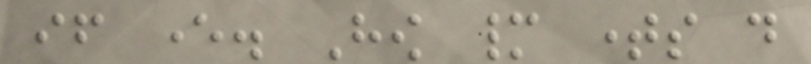if ever. How many times do
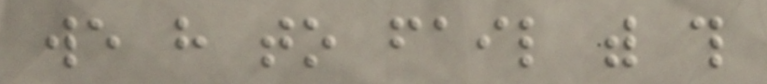we have to fail with this
